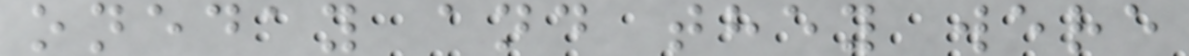oneday and they were
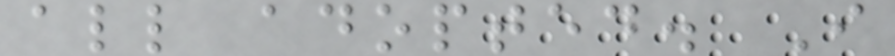all adopted. I
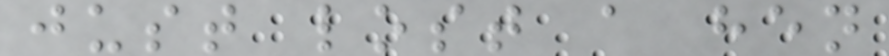just lost a hen
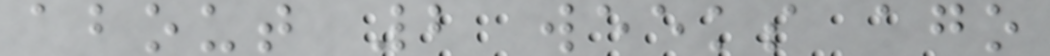about 2 weeks ago
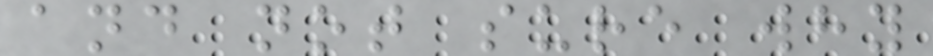and not sure why
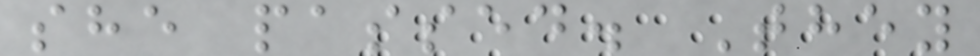she passed. They
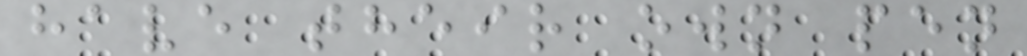have their own pen
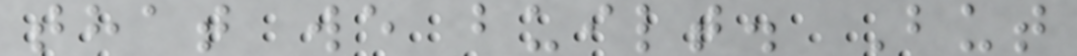that we built. But
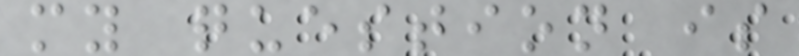my question is
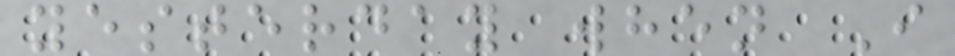yesterday when I
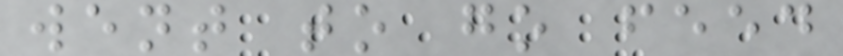went to go feed
